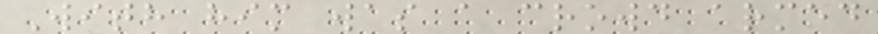With him was a crowd armed
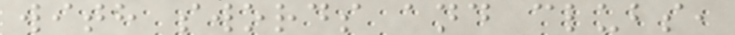with swords and clubs,
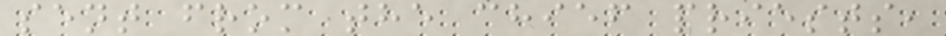sent from the chief priests,
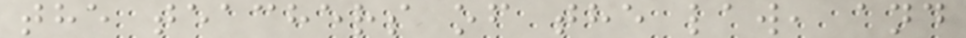the teachers of the law, and
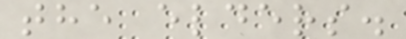the elders.
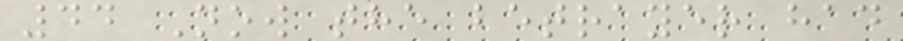44 Now the betrayer had
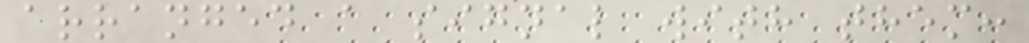arranged a signal with them:
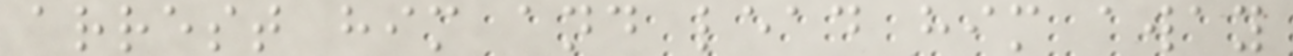arrest him and lead him away
